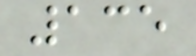135
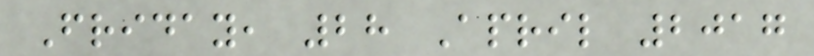Friday, 28 April 2017
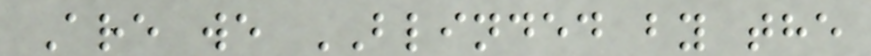Are we BLINDED by the
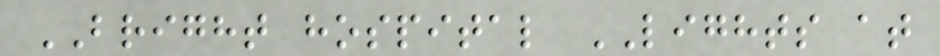BRIGHT hospital LIGHTS at
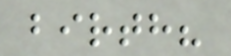birth?
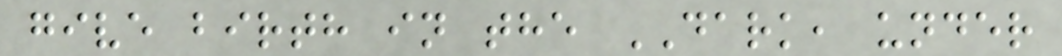give birth in the DARK, under
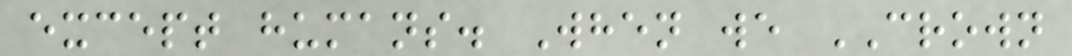except humans. When we CROWN
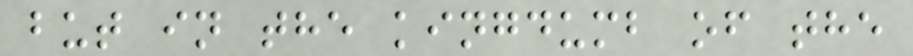but in the kingdumb of the
